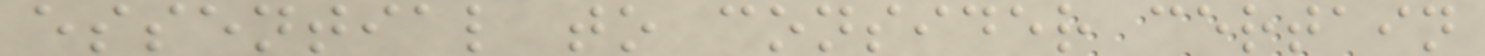essential to consider certain
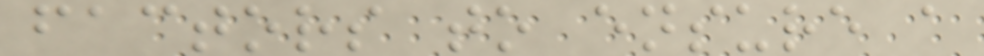factors to ensure a
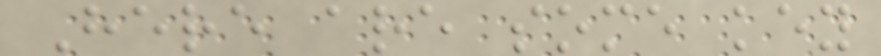Here are some key
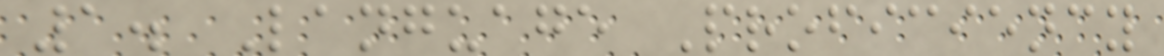1. Language Proficiency
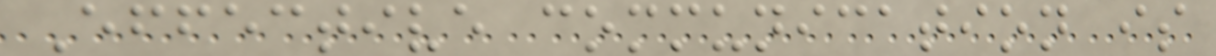Effective communication is
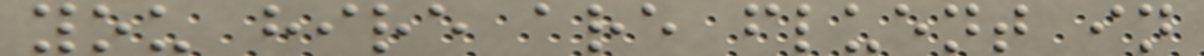you hire are fluent in
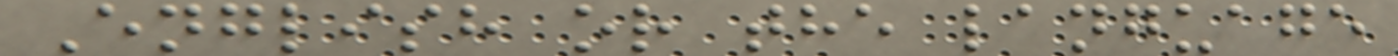English or the language
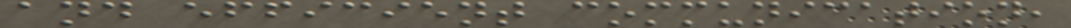and efficient communication,
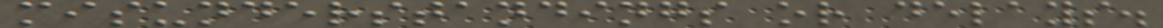misunderstandings or delays.
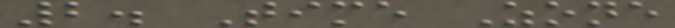2. Time Zone
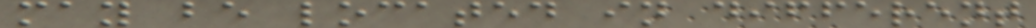may be located in different
